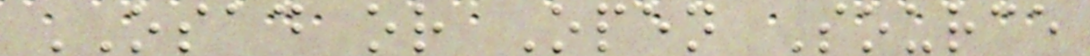OSAD or Open Source
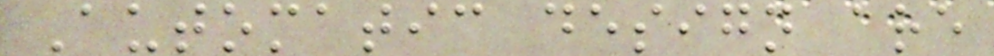Automatic design are
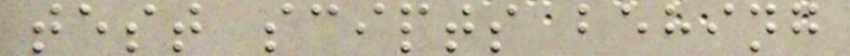test scipts behing
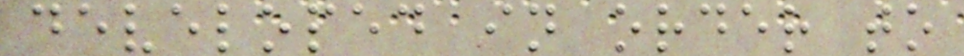developed in order to
